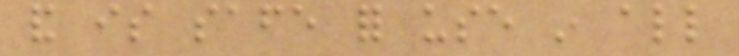and is safe for use in all
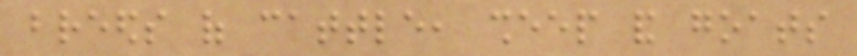breeds of cattle, sheep and goats
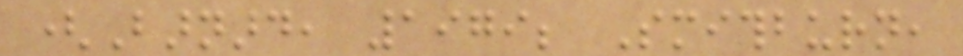(Barnard, 1979; Smithburn,
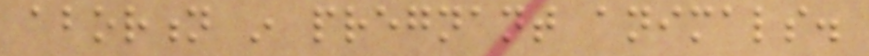abortion in pregnant animals.
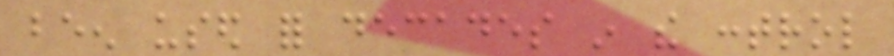been used for decades in the control
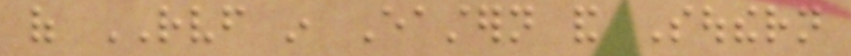of RVF in Eastern and Southern
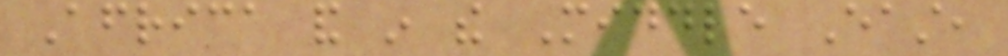Africa and in the Middle East,
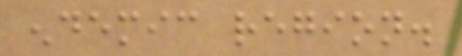endemic region.
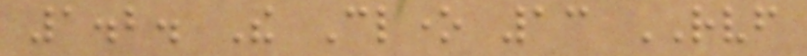1.2. The Clone 13 RVF
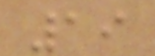19
